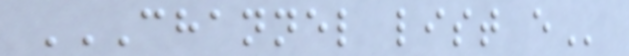CHANNEL LIST E
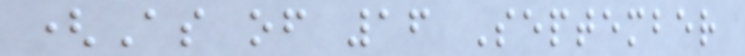(As of 16 September
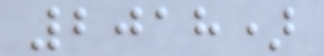2018)
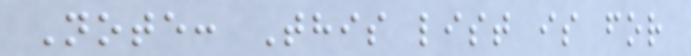Note: This list is for
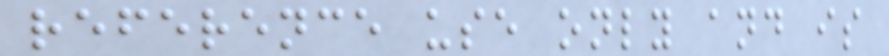reference use only and is
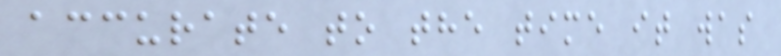accurate to the time it was
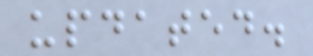updated.
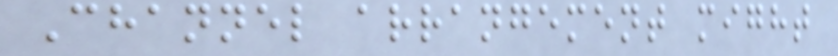Channel arrangement might
